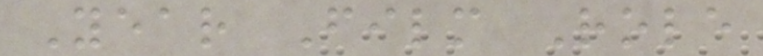Year Film Role
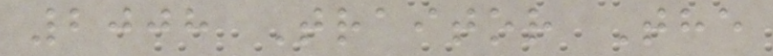2008 Traitor The
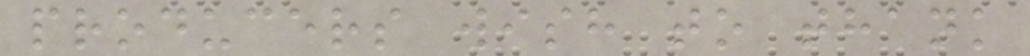producers wish to thank
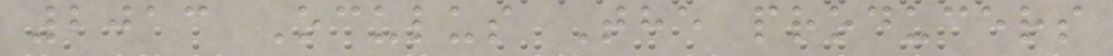2013 Oculus The producers
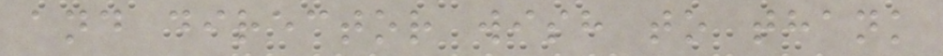and director wish to thank
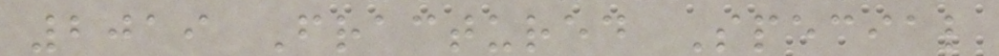2019 Fractured Special
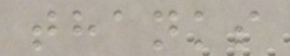thanks
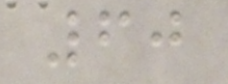60
